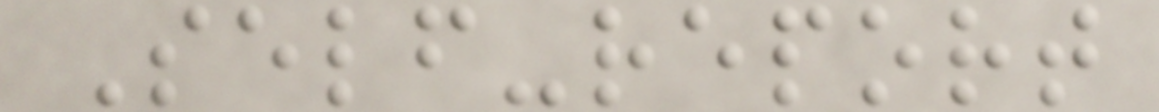Self-report
